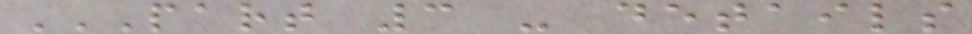PART 3 - DETAILS
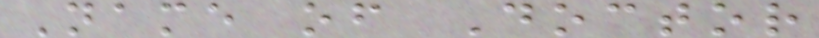Name of Doctor
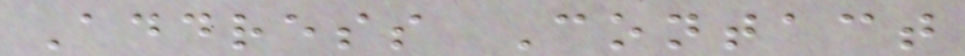Address Contact
